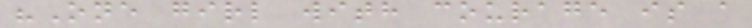"One girl with courage is a
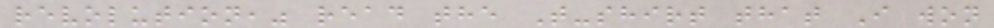revolution," read the T-shirt that I won
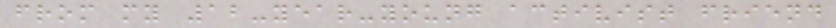from my 12-year-young activist friend
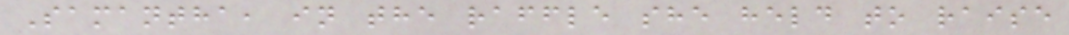Samantha, in the raffle she held to raise
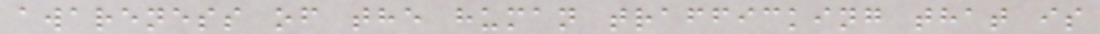awareness of the human trafficking that is
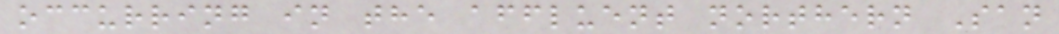occurring in the affluent northern San
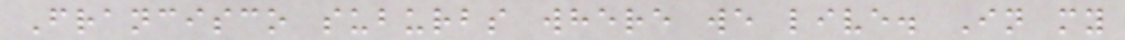Francisco suburbs where we live. In my
